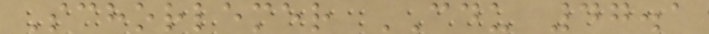Schorlemer CDU 47.1
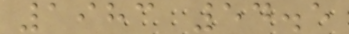1983 54.5
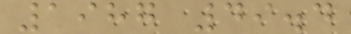1987 49.4
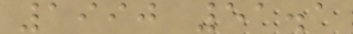1990 51.1
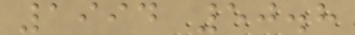1994 50.8
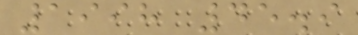1998 45.9
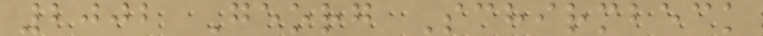2002 Georg Schirmbeck
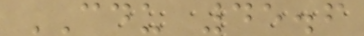CDU 45.6
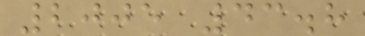2005 43.8
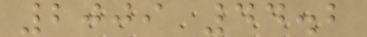2009 44.2
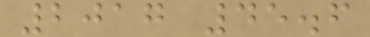2017 45.6
